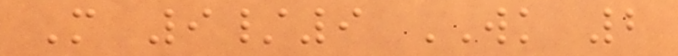M 9/9 WK 2
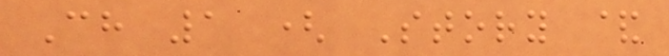Ch 1 ( Story &
